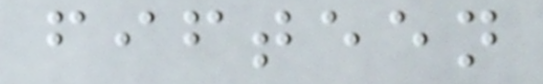fifteen
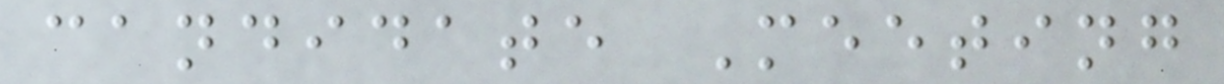candidate Meeting
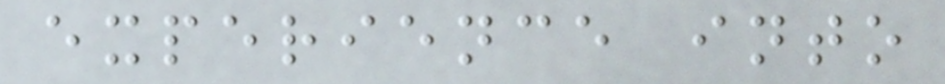experience into
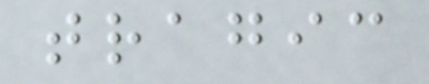tragic
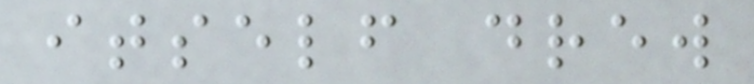itself drew
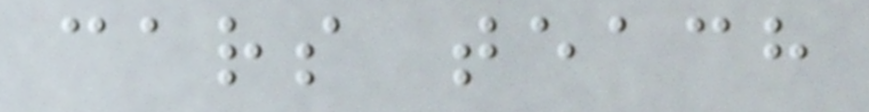cars teach
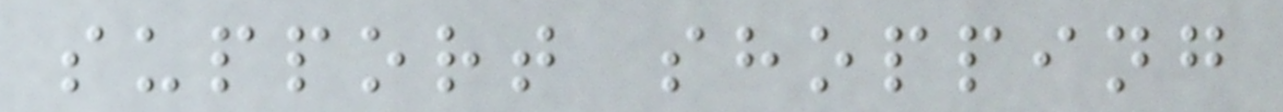support shopping
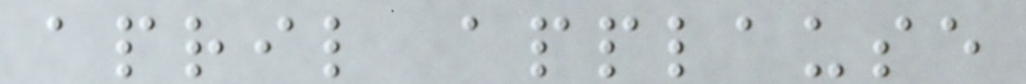april applause
